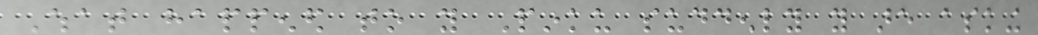What happened to you Pinku suddenly you are asking
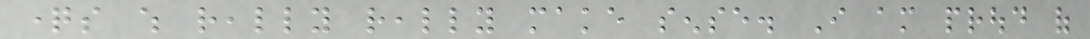questions which really really make sense. I am proud of
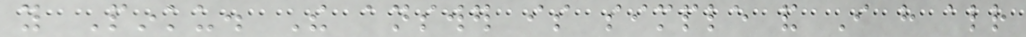you Pinku. The answer is simple and I have already
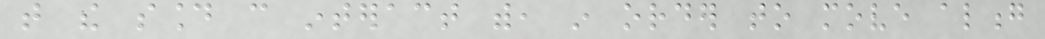that the sound can interact with, in order to move along
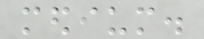medium.
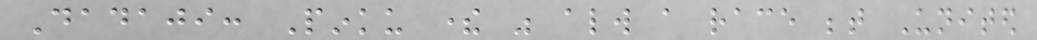Dadaji: Pinku there was always a race between United
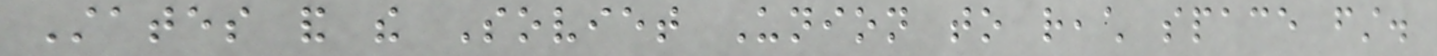States and the Soviet Union to reach space first.
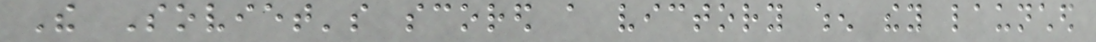The Soviet's scored a victory when they launched
